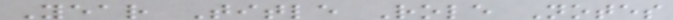Year Title Role Notes
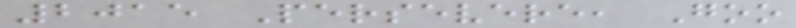2015 Persevere, Goo
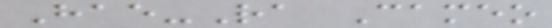Hae-Ra Cameo
